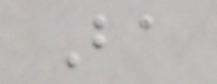Ba
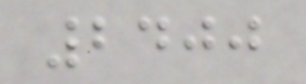2400
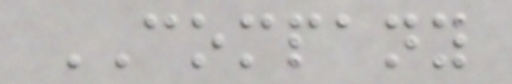COMPANY
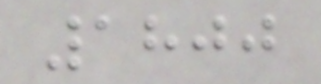1800
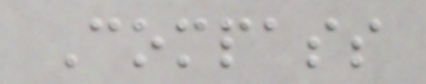Compass
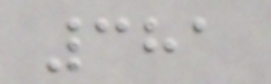381
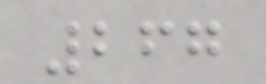267
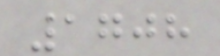1708
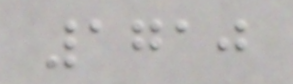1710
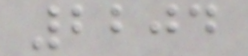2204
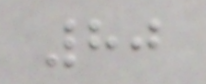80
